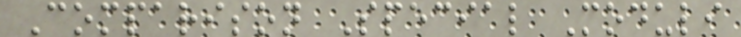Comparison Special Moduli
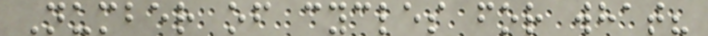Number of cycles for what?
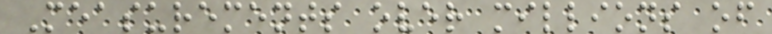Measurements over millions of
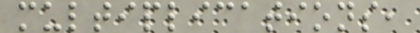multiplications,
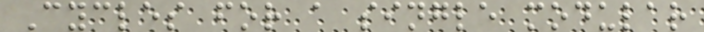Cycles for a single modular
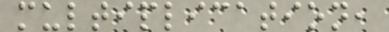multiplication,
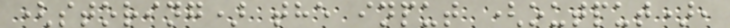(storing) the input (output),
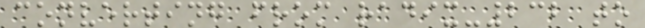converting from radix-232 to
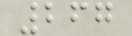267
